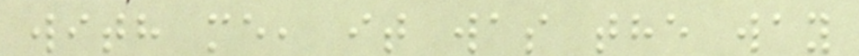with me, it was the way
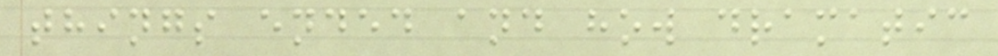things ended and how dramatic
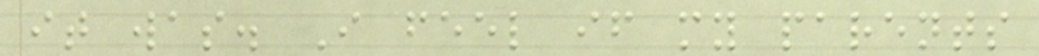it was. I feel if my parents
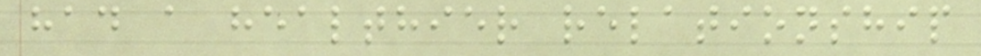had a healthier relationship
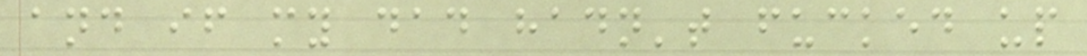and if my dad hadn't fucked up
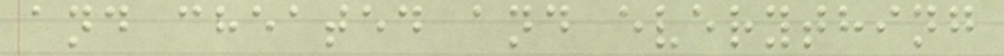and cheated and everything
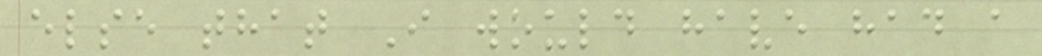else that I would have had a
